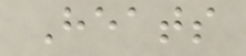Heats
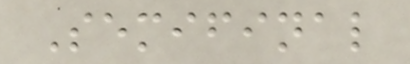Semifinal
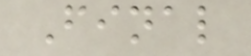Final
